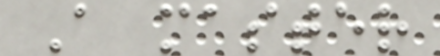A master
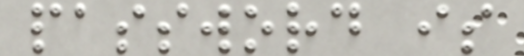password is
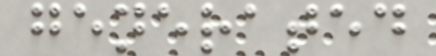generated
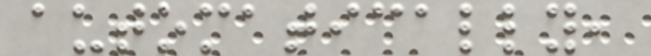automatically,
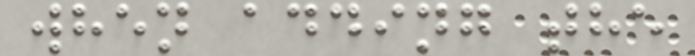when adding the
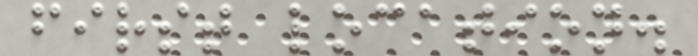first location.
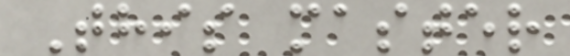This master
